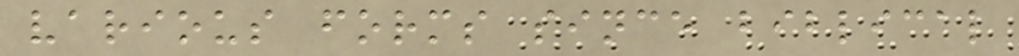various forms since biblical
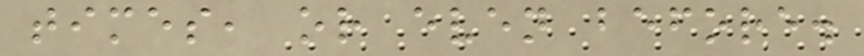times, or even before.
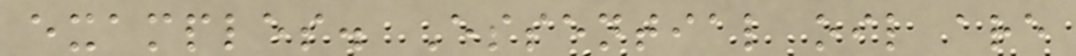examples. Essential oil are
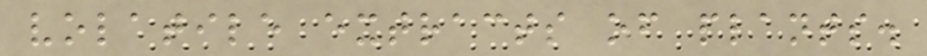volatile extracts of plants.
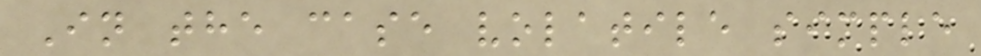In the case volatile simple
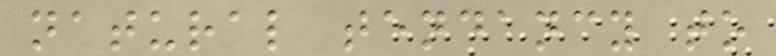natural tendancy to
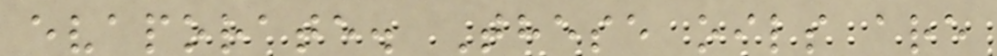evaporate. These oils are
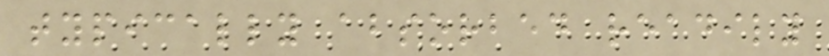typically absorbed readily
